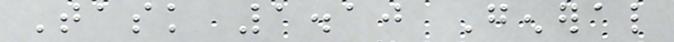Task 1.10 General
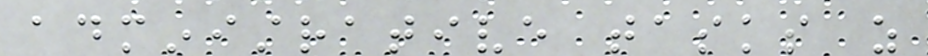administrative tasks as
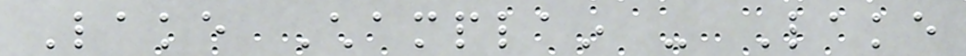Lake Champlain - Lake
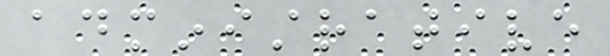administrative
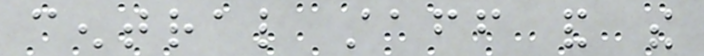central staff and the
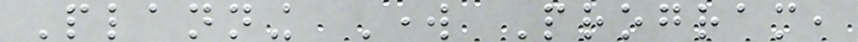Planning Work Program,
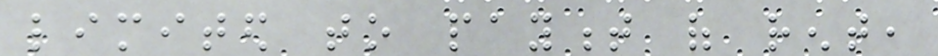limited to payment of rent,
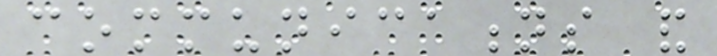communications and
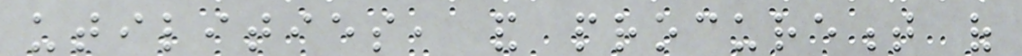utilities, and procurement of
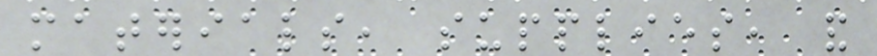materials, supplies, and
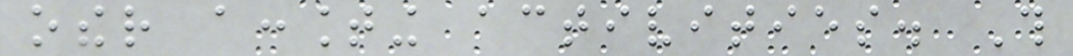other accounting activities. This
